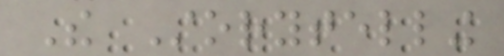The Storytelling
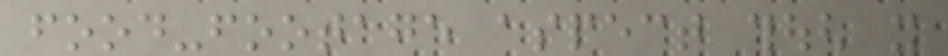food-footage aspect though it
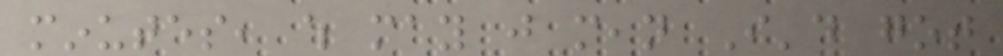minutes, which may just mean I'd got
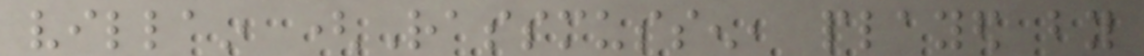villain (Rassmussen, played by
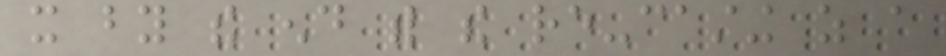it by the end with the re-casting as a
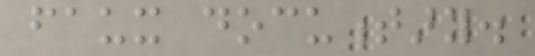faux documentary.
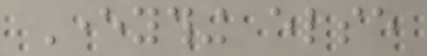Everything else
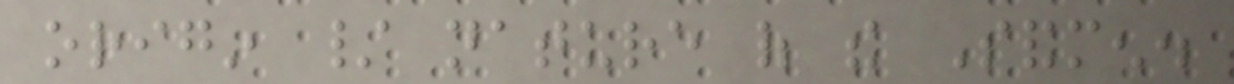origin / nature of the Sandmen.
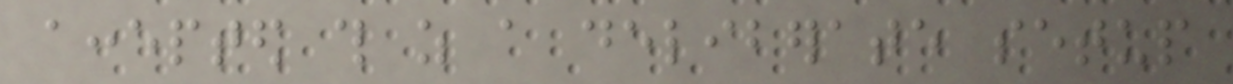accepted this as a deliberate setup
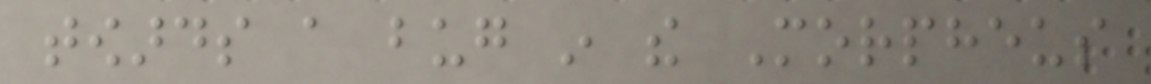towards a bug in the Morpheus
